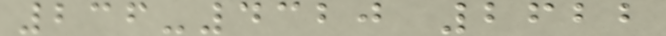236-4320 2622
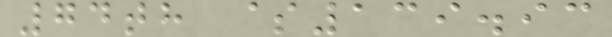74th $139.93
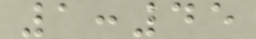1:45
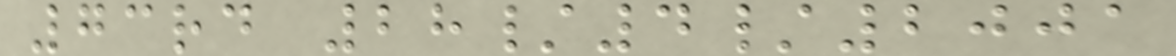73rd 28/4/2001
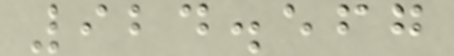924.567
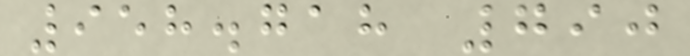958.718 790
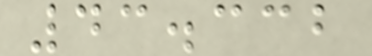43.332
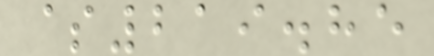$219.85
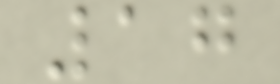17
